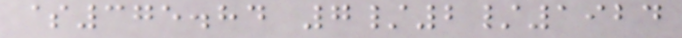$375.84 7/2/1924
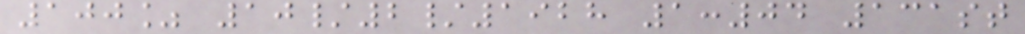100% 10/2/1928 1:04 131st
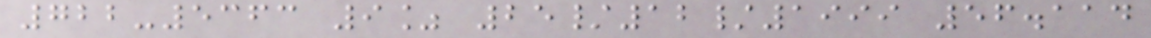722-5363 9% 25/12/1999 56.114
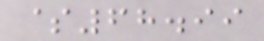$68.99
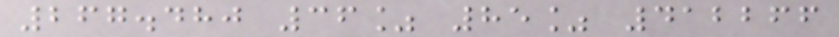267.480 36% 85% 412266
